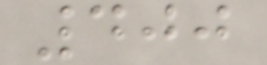400
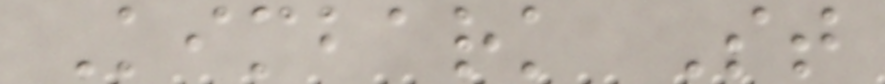Kimbark St
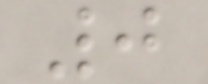0
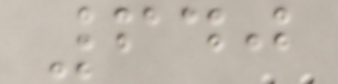640
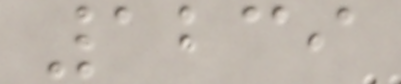1239
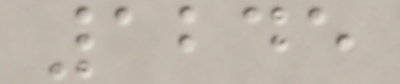1245
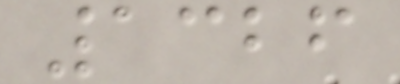1326
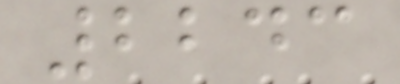2243
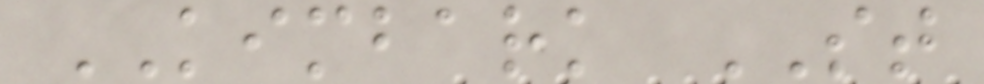KIMBARK ST
